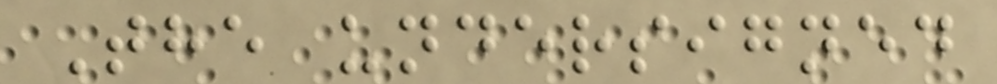The undersigned
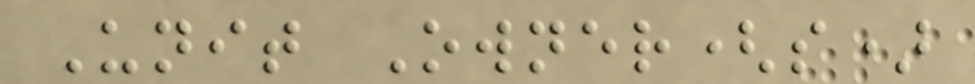Unit Owner(s)
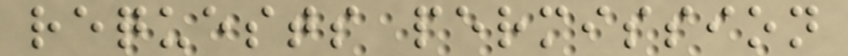requests permission
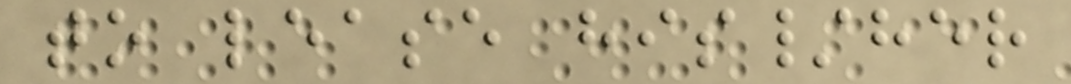to lease his/her
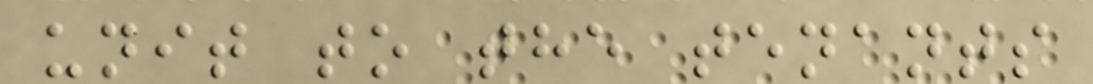unit to the tenants
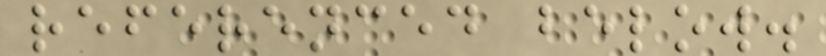referenced below.
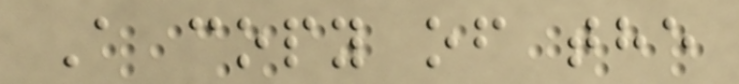A copy of the
